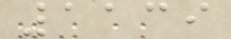1139
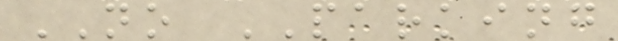NO PARKING
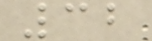32
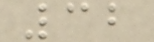32
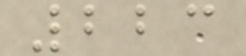223
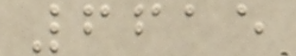6615
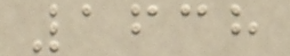1638
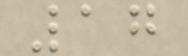17
